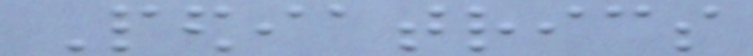Pediatrics
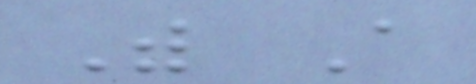With A
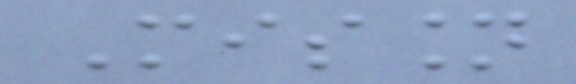Mission
